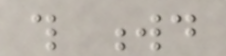this wd
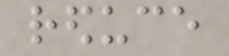reduce
